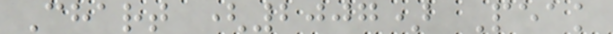Chart (2007) Peak
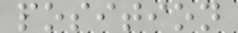position
